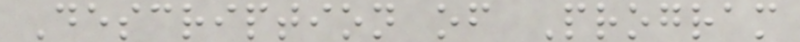Description of Program
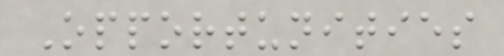Opportunities
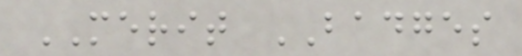MERIT BADGES
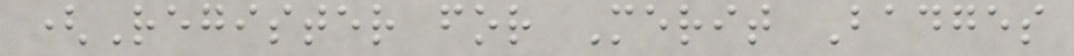(Register for Merit Badges
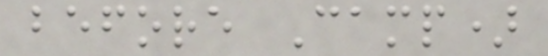before Camp)
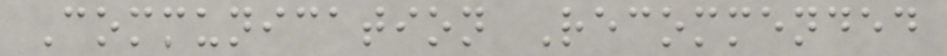Communication Recommended
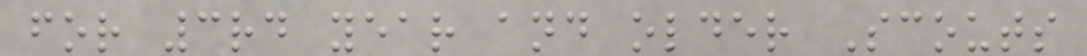for 3rd year and older Scouts
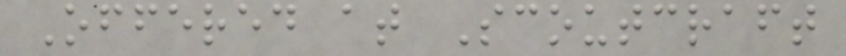Offered at Scoutcraft
